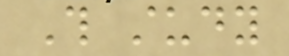This study
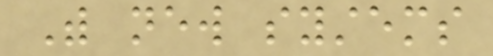With new systems
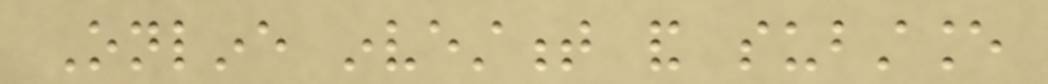Online investment and substance
